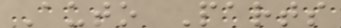Auto Parts
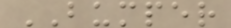BUMPER
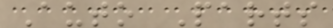Auto Parts
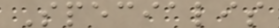Specialis
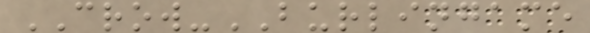CROW-BURLINGAME
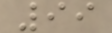99
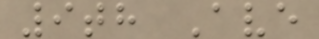9th Ave
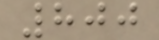800
